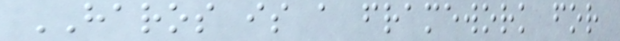HAROS is a framework for
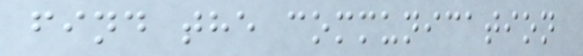find the communication
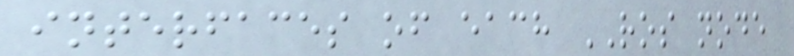interfaces of each ROS node
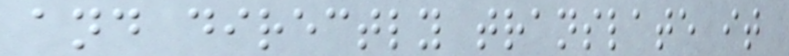and directly translate it
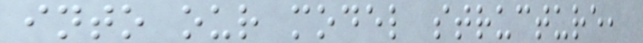into our model structure,
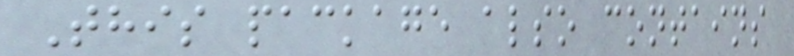This package also contains
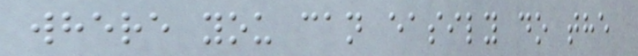where you can easily do the
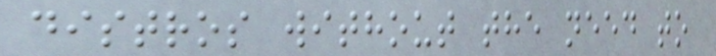distros without the need to
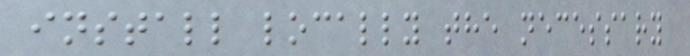install locally the necessary
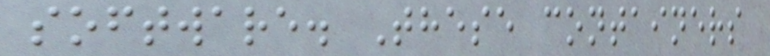software. These containers
